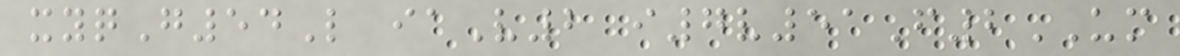xyqG54L iaV2 i7v51F2UM
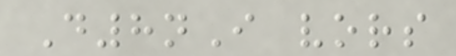D8nI vors
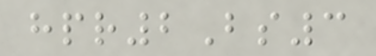hpr2Bs3
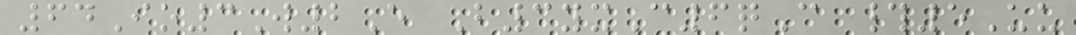64Io3W2E B3yxC6qC #5Uu
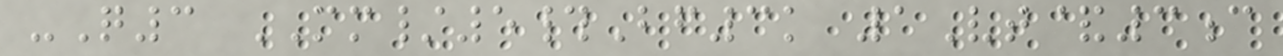-Q3 MM/5#Bf3k 1Vt&3c
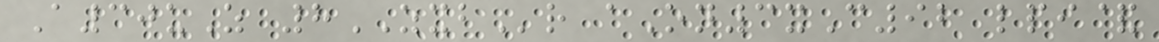A30uZ 8ZXBr aOn3xC92 lpi&
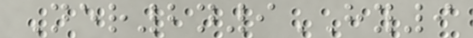Ner2n9HY9
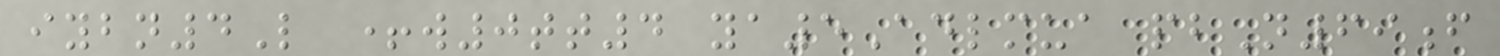iybn4L +w0tt4 ya5Adlmua pbN69f
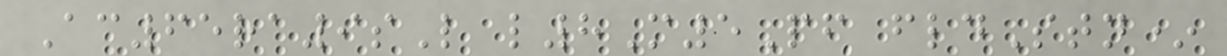Ac65ra9sL l8M5Pf fldStn*
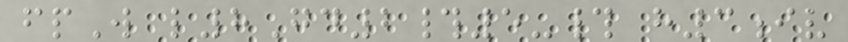fpW l8Gd2#5-# h3iv
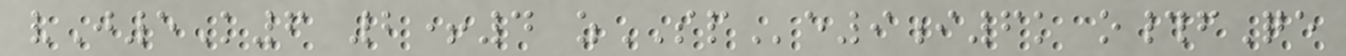vJ5K6 2+4 zSPe9i6k o#fQe
